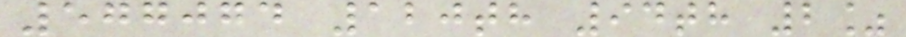577074 120th 94th 2%
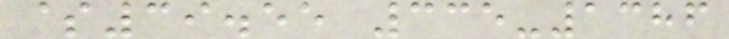$39.55 335-1386
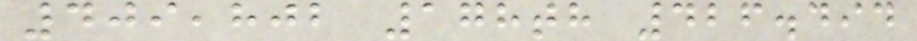409,802 178th 426.494
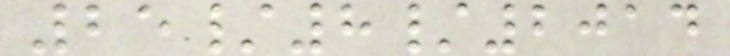25/8/2014
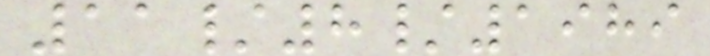11/8/1989
